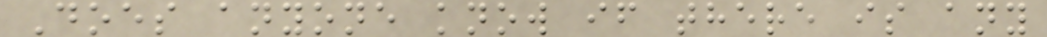Does anyone know if there is any
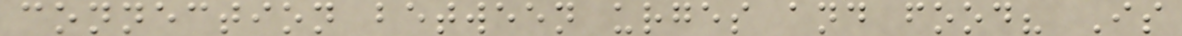connection between urges and food? Is
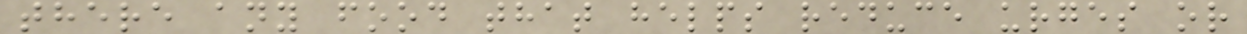there any food that helps reduce urges or
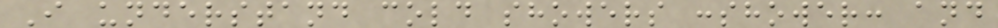I understand cold showers :shower: and
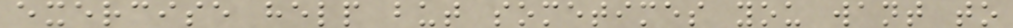exercise help but sometimes you want to
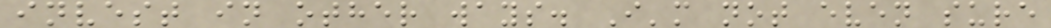invest in other ways. I'm not even sure
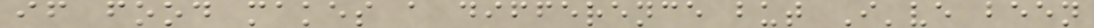if food makes a difference but I've been
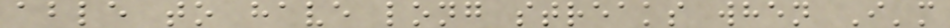able to have long streaks when I'm
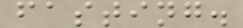fasting.
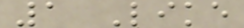1 Like
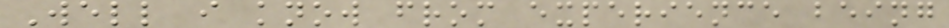Well i know from experience being
